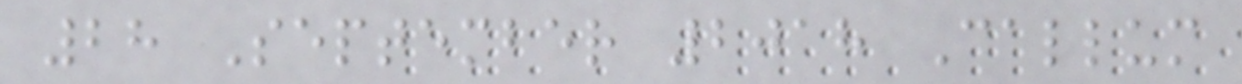28 September 2018 Callum
